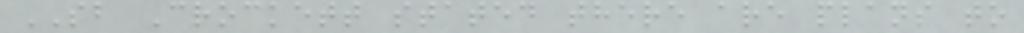SB Crockett stated there are plans to
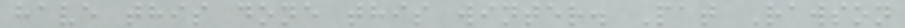have this done this winter. Pat Rawson
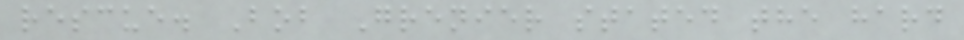rescue. Bob Grenier stated the hard
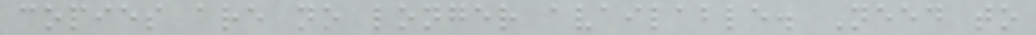copies are no longer available. Need to
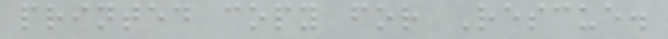printed copy for Rescue.
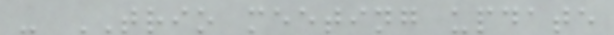- TRIO meeting update
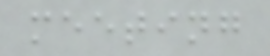meeting
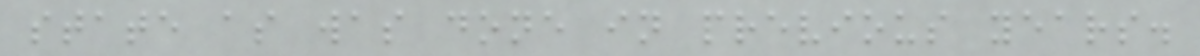state as was done in previous years.
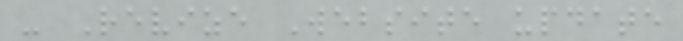- Revize Website update
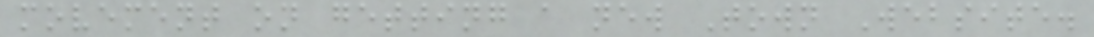movement on getting a new Town Website.
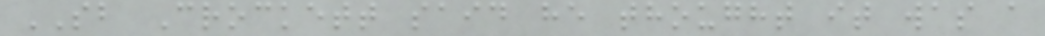SB Crockett said he thought it was a
